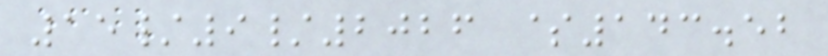15/9/2026 $143.52
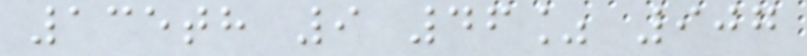135th 9 46% 907
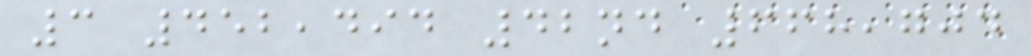3 452,494 42nd 668,704
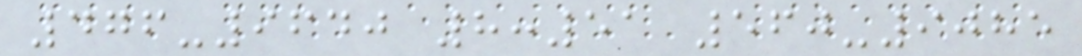476-9640 8:51 560-9085
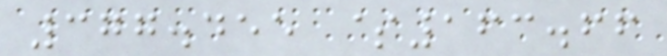377.455 $163.66
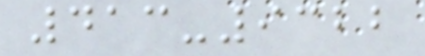413-9322
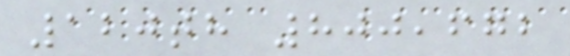120th 800,672
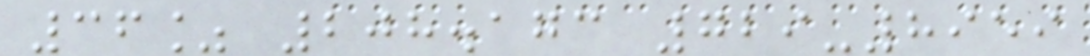36% 208.173 729-8959
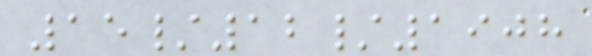15/12/1908
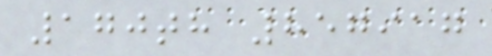170th 857917
